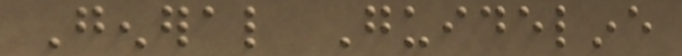General Guideline
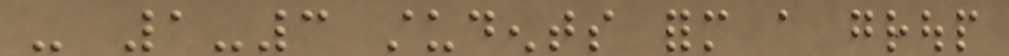- 1-3 students form a group
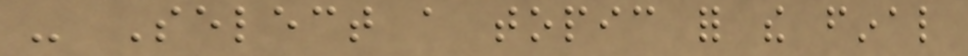- Select a topic for the final
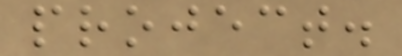project.
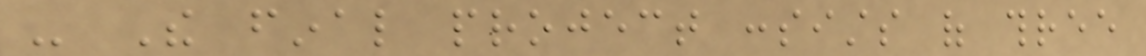- The final project consists of three
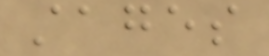stages
